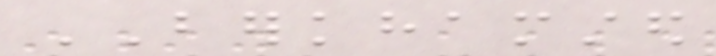BERKHAMSTED
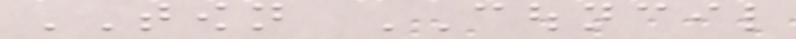TOWN COUNCIL
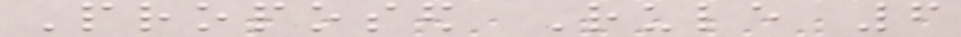Proposed Rule 6
